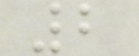2
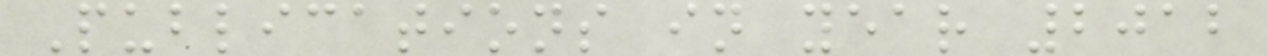Publications in year 2012
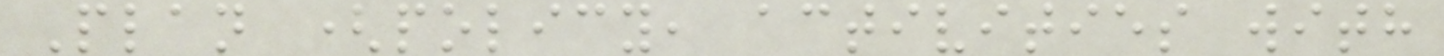Plan (policy, activities with
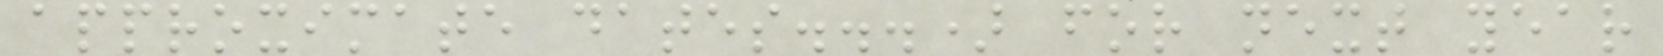approximate dates...) for next year
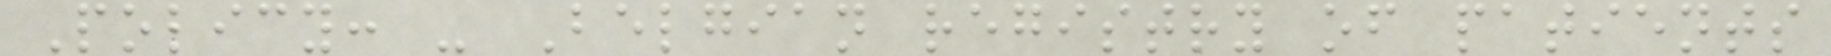Policy: - Belgian registry of patients
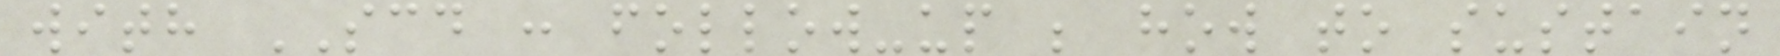with SCD : follow-up ; how to sustain
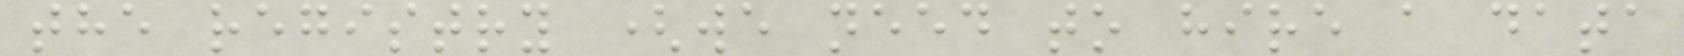the registry (we need to hire a data
